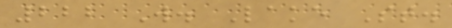222 W. Lake St.
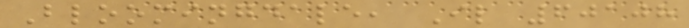Bloomingdale, Il 60108
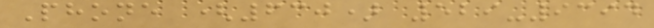Phone (630) 529-9394
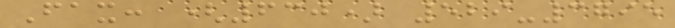Fax: (630) 529-3795
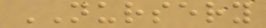NURSERY
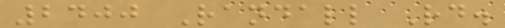2400 Randall Rd.
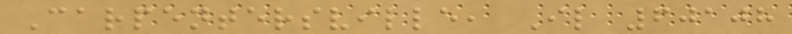Carpentersville, Il 60108
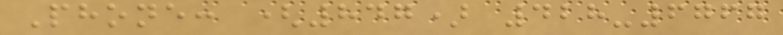Phone: (847) 428-6767
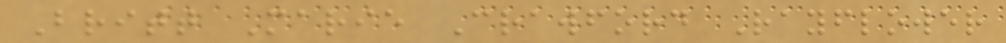Britt Marie Crawford Rayflower
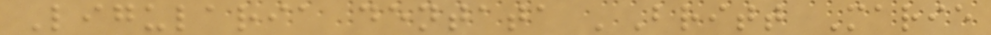Ligularia dentata 'Britt Marie
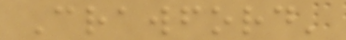Crawford'
